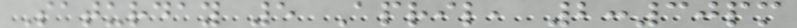Saturday 5 April, 2:30pm
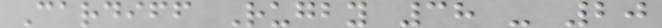Cardiff Rugby 38 - 20
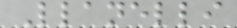Llanelli
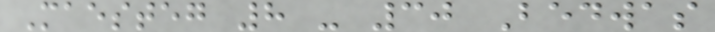Maesteg 8 - 30 Bedwas
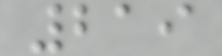219
